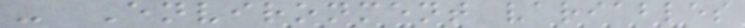- Environment variables
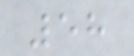58
